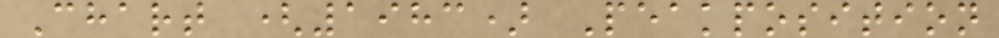Chart (1983) Peakposition
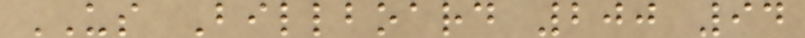US Billboard 200 94
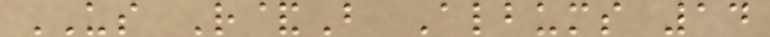US R&B Albums 14
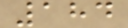184
